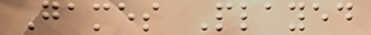Games Played
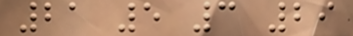21 5 3 29
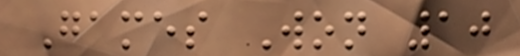Games Won 10
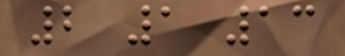2 1 13
